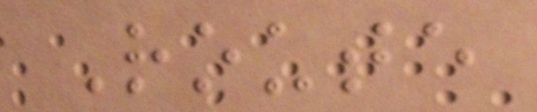Route
